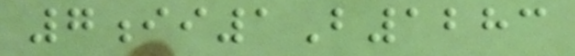7ii1B1283
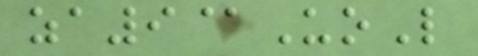za9@UoL
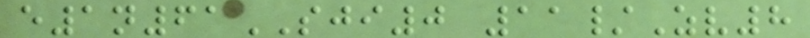e1n61SJI0 11/Zv8
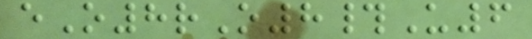eO8rO8#U6
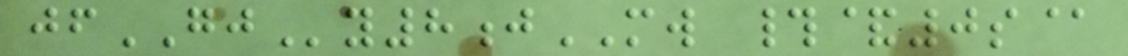jfGJy8jMW #&0s@
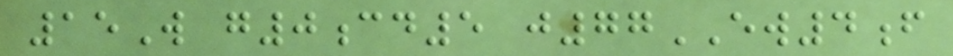15W g0cd5 j77EW4f
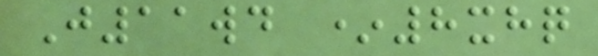J11wd *8xhq
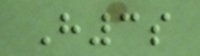H3s
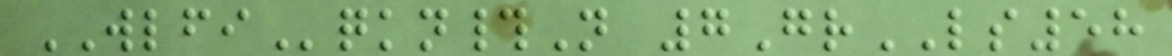WLFIqkn#N 7GrLS58
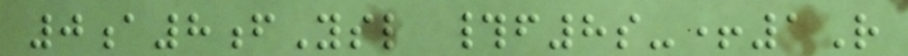0a8fYsl #f8s-+1R
